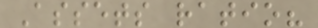Assets ratio?
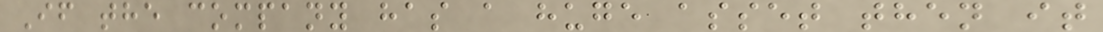If the company has a huge asset then it
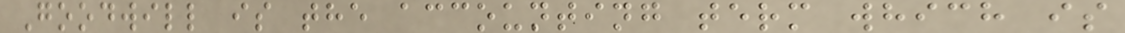Goodwill is the accounting term which is
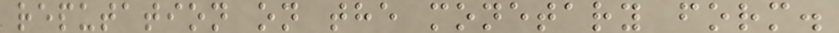reputation on the monetary form.
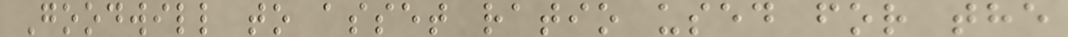Goodwill to asset ratio used for the
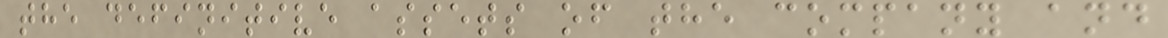the definitive assets of the company and
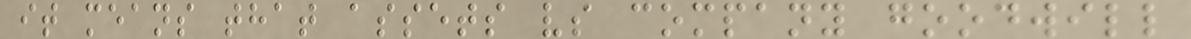it means that assets vs company goodwill
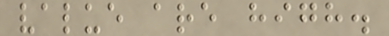value are high.
